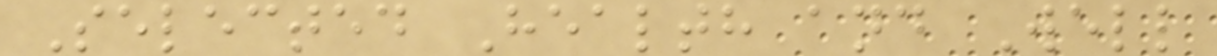Selected Health and Well
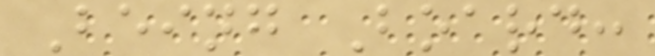Being Board:
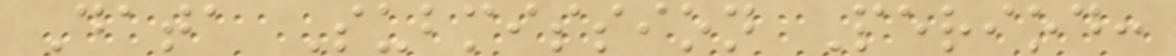Data Submission Period:
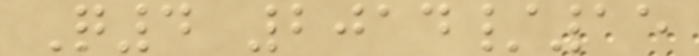Q4 2014/15
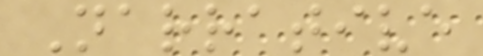Narrative
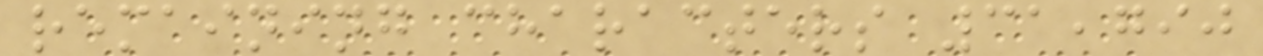remaining characters 31,790
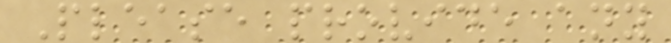Please provide any
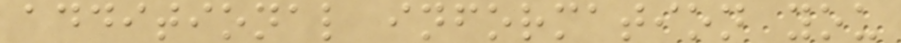additional information you
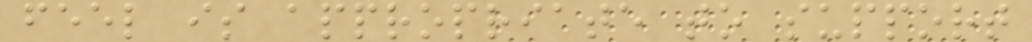feel is appropriate to support
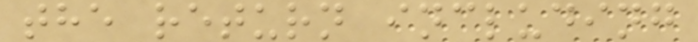the return including
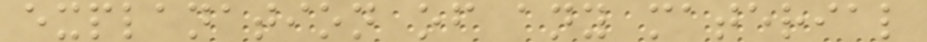explanation of any material
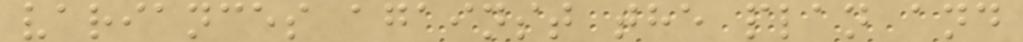variances against the plan and
